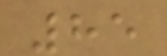85
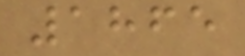1865
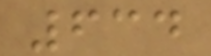634
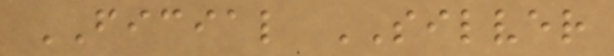FICIAL SILVER
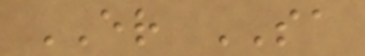ER SA
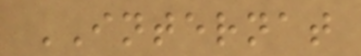INTERNAT
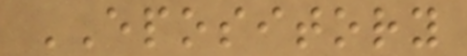EPOSITORY
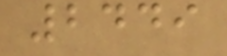2449
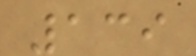139
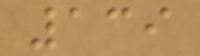139
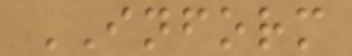INFORM
